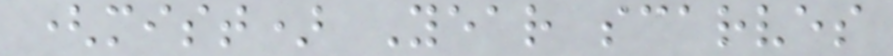(mist) Year scarves
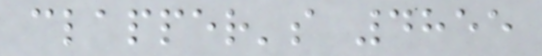clapper's 4855
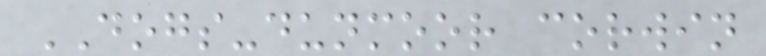DOGS-dunmoor corwin
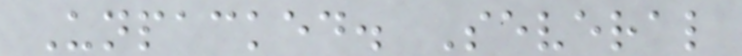Unpacked. Several
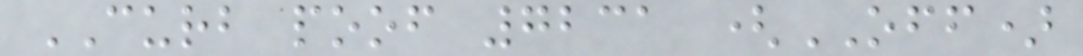CURB poof 7231 (OFF)
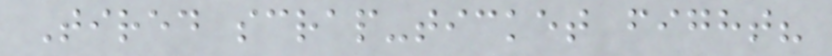Tired scrap-ticket fight?
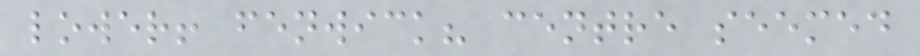lower! fenwick? centre seemed
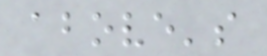above's
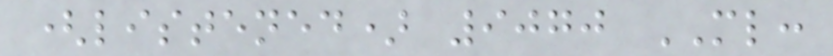(listened) 9070 ML:
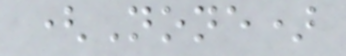(None)
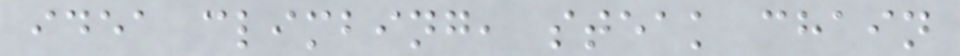idea climbing, steak chain
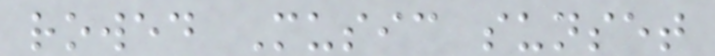rowed Music sunset
